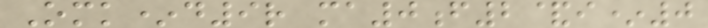Omk*d9r ma0f2&i*0
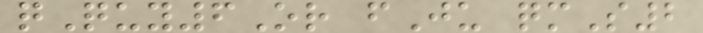qQuy6Or fJu qmS2
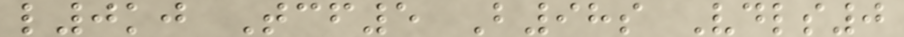l0kj Tcf5 B98s Vdls0
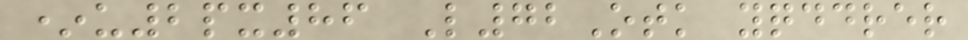*u2px86 L72Otk yqddrer
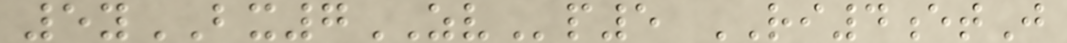5yBX7ZVp5 RI4etJ
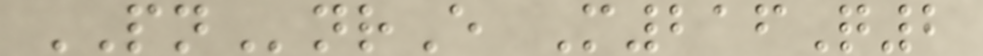PNnrE M216Q2
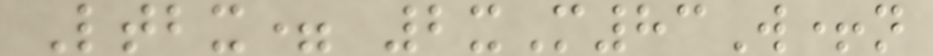Ltbx= 2xM83W+n
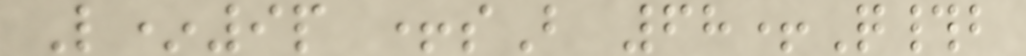L*9p +sB 68+Q#b
